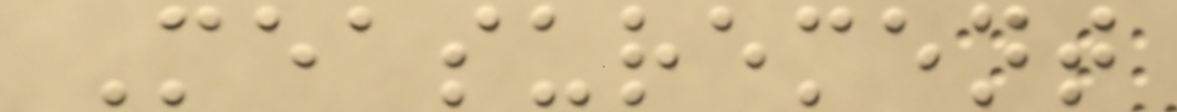Measurement
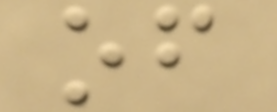of
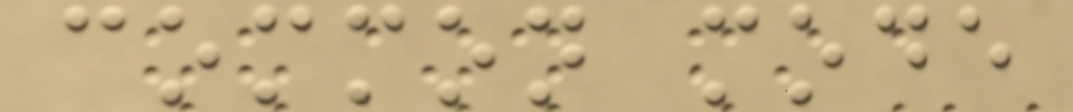common mode
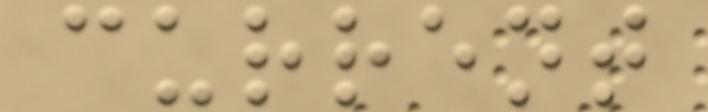current
